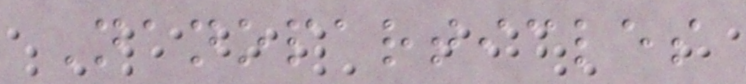Nanoparticles
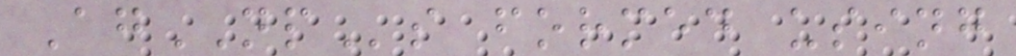AgNPs formed using
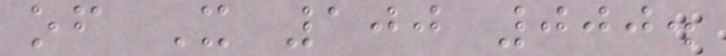of X 100 000.
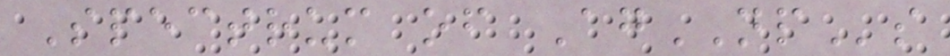Spectrum of AgNPs
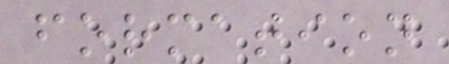formation
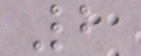2
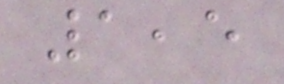1,5
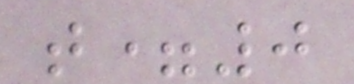t=0
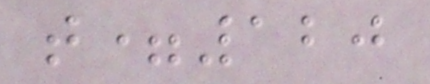t=120
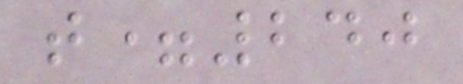t=240
